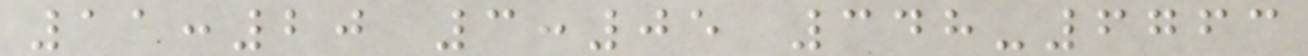11:20 3:05 348-6763
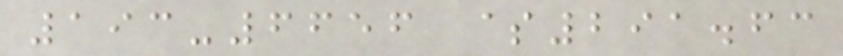193-6656 $291.63
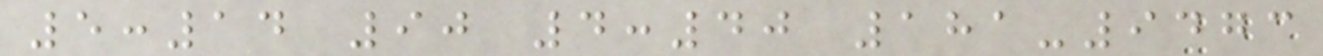5:14 90 4:40 181-9473
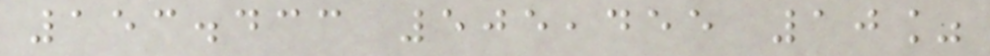153.433 505,455 10%
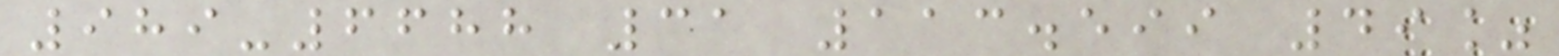989-6688 31 113.599 49%
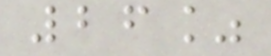26%
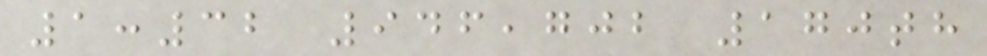1:32 946,702 170th
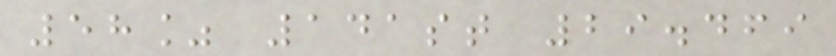58% 141st 29.469
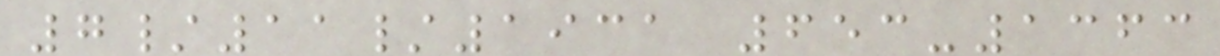7/11/1931 653-1363
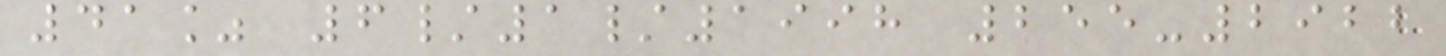41% 6/1/1998 255-2922
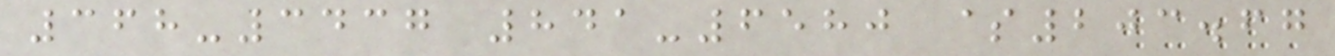368-3437 841-6580 $203.67
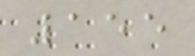155
